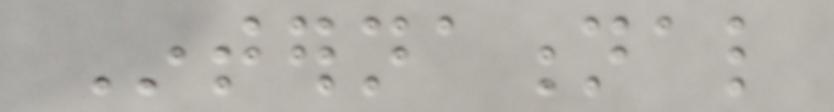International
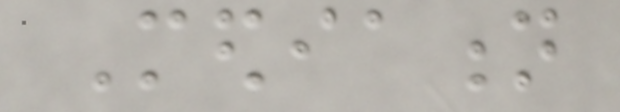Mediation
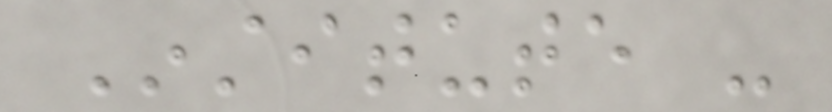Institute -
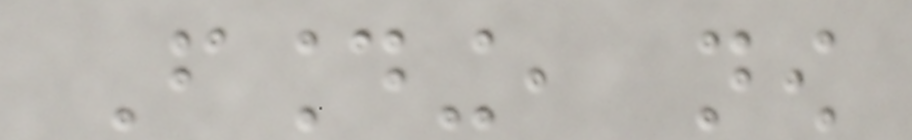Founding, now
